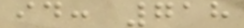id: 718
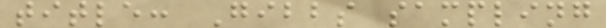title: Gibbs sampling
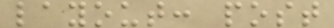layout: post
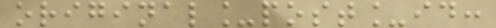original_post_id:
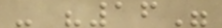- "16"
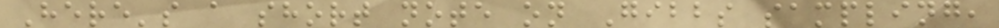Here's a short note on Gibbs sampling,
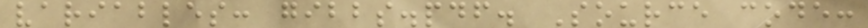variables: gibbs.pdf. Source code:
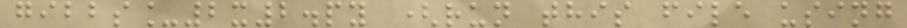gibbs_2x2.py (run this file using
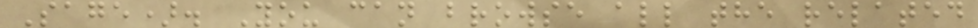Sage). You can browse all the related
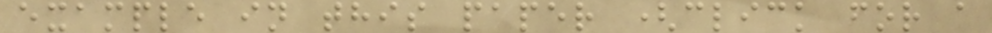example in this paper (click for a
